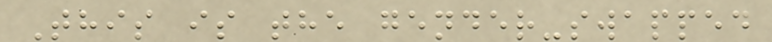This is the gender-swapped
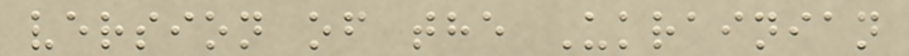version of the Ukrainian
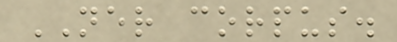NER corpus.
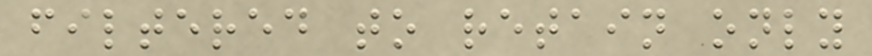filtered to retain only
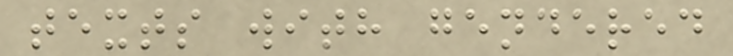texts with gendered
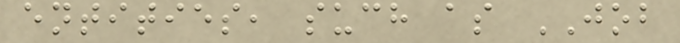entities, such as JOB
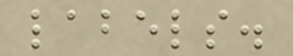labels.
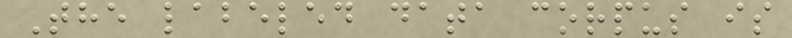The labeled data corpus is
